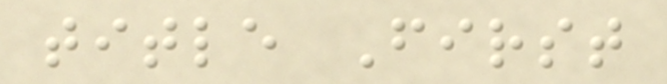title First
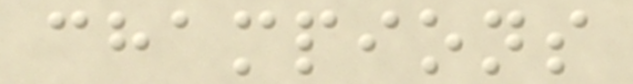champions
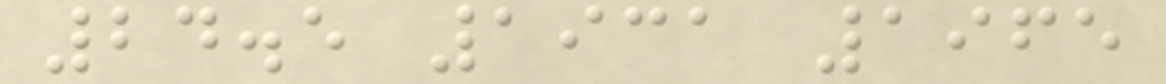24.5 1931 1965
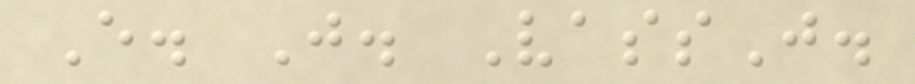E. J. VassJ.
